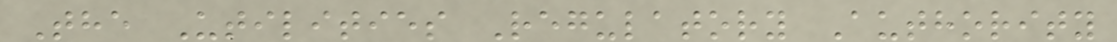The Utilities Regulatory Authority
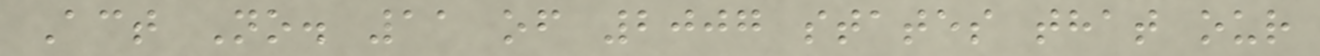Act No. 11 of 2007 states that our
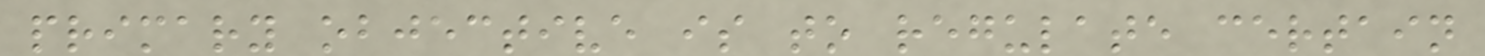primary objective is to regulate certain
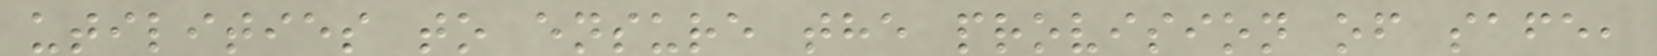utilities to ensure the provision of safe,
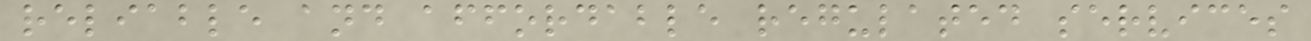reliable and affordable regulated services
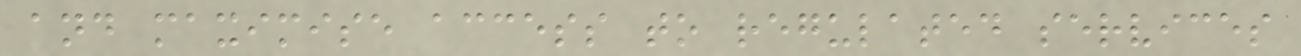and maximise access to regulated services
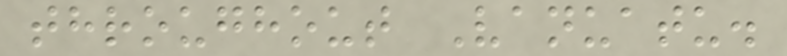throughout Vanuatu.
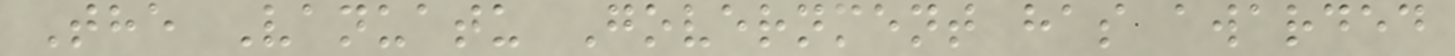The Vanuatu Government has awarded
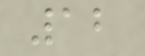12
